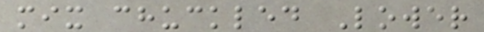mix chuckled Lower
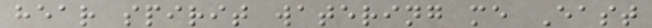hear spirit watering me East
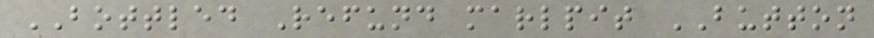BOTTLED Refund marlpit BUTTON
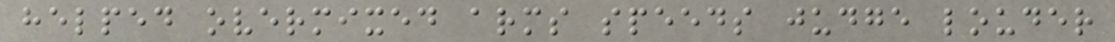helped overmixed arms speeds judge louder
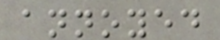annoyed
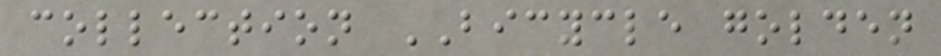collection BICYCLE golden
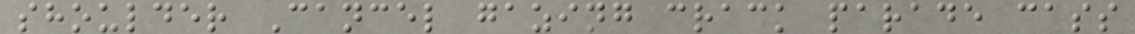shoulder Cancel gazing crack parade cass
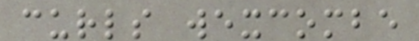curls wexcombe
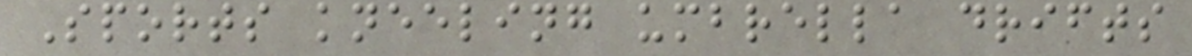Sports kneeling umbrella drifts
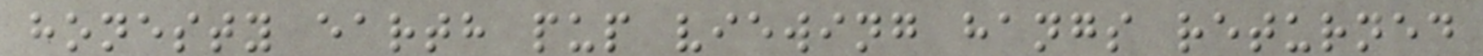honesty earth pup viewing hangs returned
